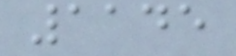1145
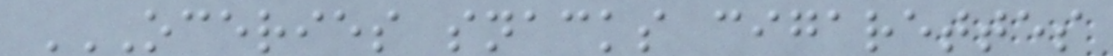OCERIES SNACKS CIGARETTES
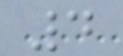4
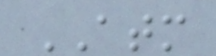ATM
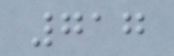717
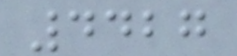4427
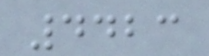4423
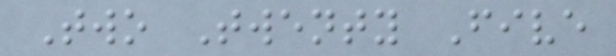Two Twenty Five
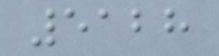5128
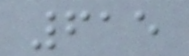615
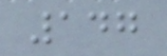147
